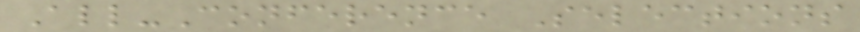All-Conference Selections
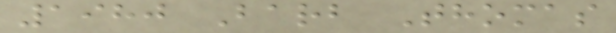1980 Barb Thomas
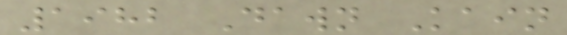1982 Dawn Kain
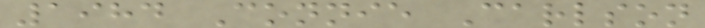1984 Connie Carlson
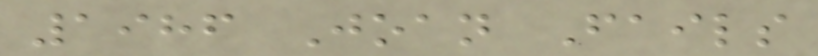1986 Joan Fails
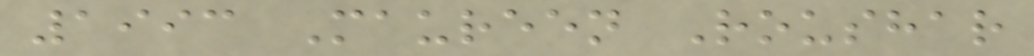1993 Maureen Roushar
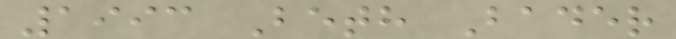1993 Beth Bader
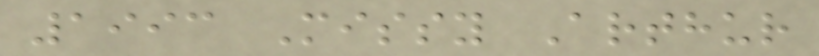1993 Missy Arthur
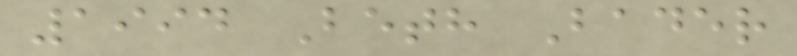1994 Beth Bader
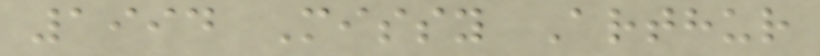1994 Missy Arthur
